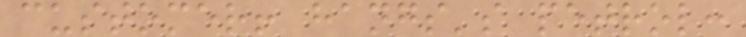customer! hangs's petrol:
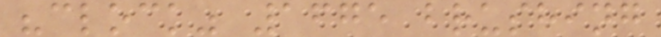"clock" 1675 brushing
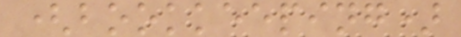(bookkeeping)
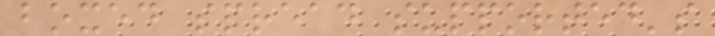boxed spread supported's
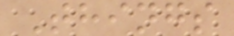Things
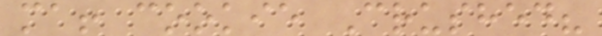ma! cookie Crushed?
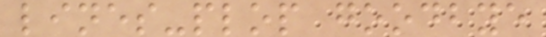lines-plop goodbye
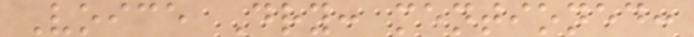Voice Dry: mentioned:
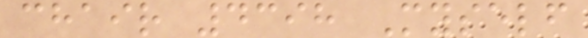chair 4398 Myself
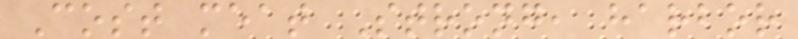Cost meat Strong, harbor
